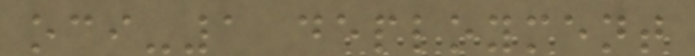oci-1 deployment
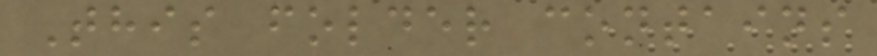This folder contains
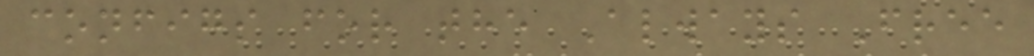configs for the Always Free
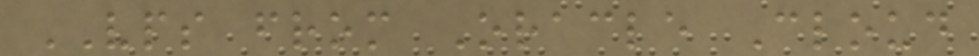VPS from Oracle Cloud
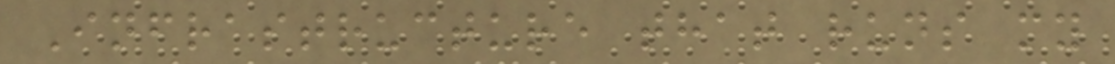Infrastructure that runs my
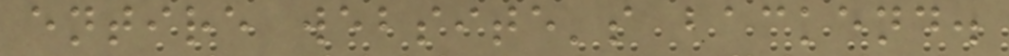entire website's backend.
